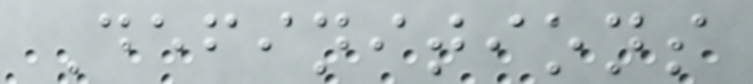Definitions
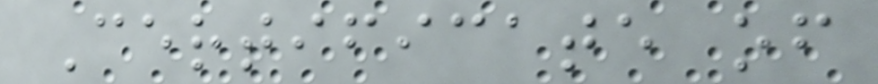Certificate of
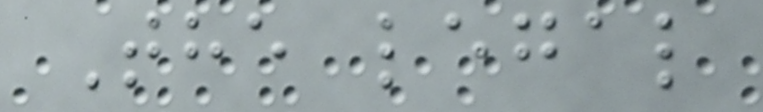The legal
